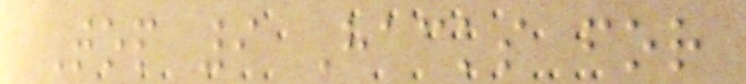Top 9 Hacks for
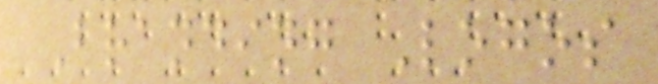Branding Logos
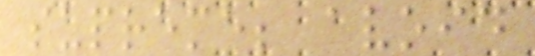supreme; avoid
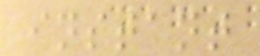instant
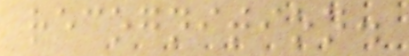recognition.
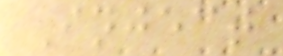Inject
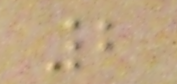2
